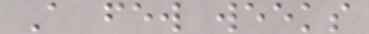A few weeks
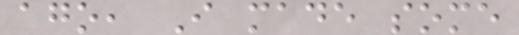ago, I made some
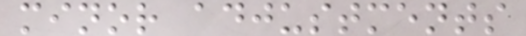minor adjustments
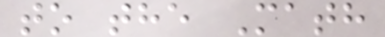to the Math
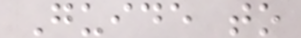Guide to
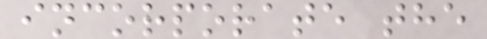incorporate the
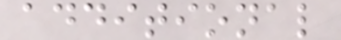additional
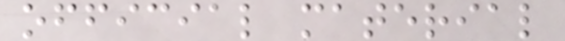official material
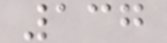137
